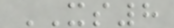XS8
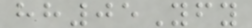hh05Yfy
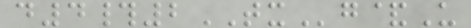d4#2TXg&U
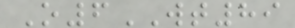O6WT89
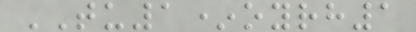TU1*oyrh1
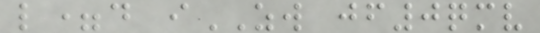l=d iZW jf0qmv
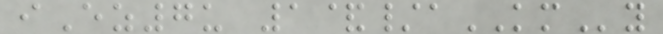iEz7u 1&/aKMy
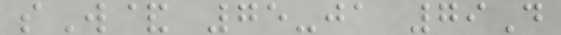sW& 75-ja 79D
